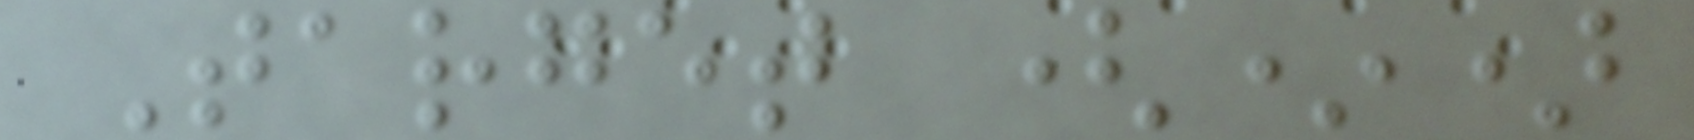Target (*)
